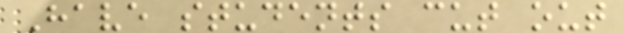Have students cut out
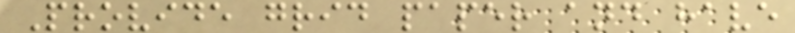Provide grid paper and have
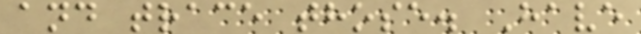and trace those. Have
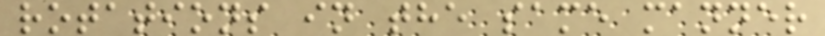rotations in the same manner
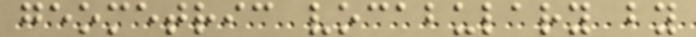geometric vocabulary by
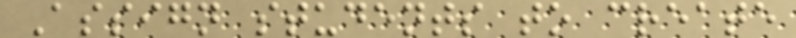Assign students to create
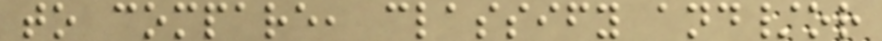to compare, classify and/or
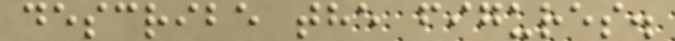describe the figures.
